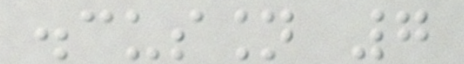discussion 7
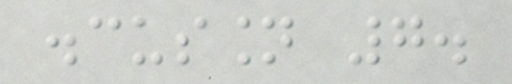discussion 7.
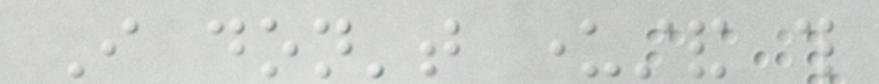I don't understand this
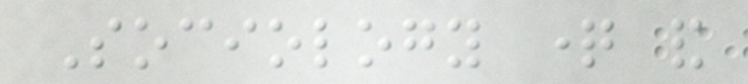Sociology question and
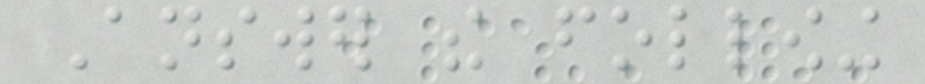Answer the following
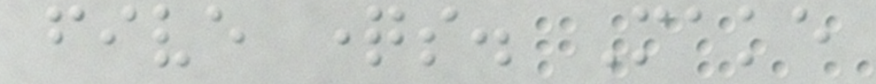five questions. Make
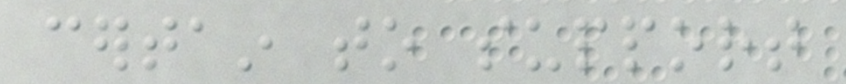certain to support
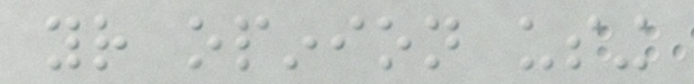your opinion using
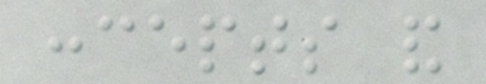concepts and
